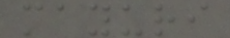mayuri
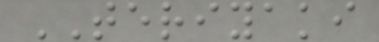TERIYAKI
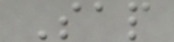Sap
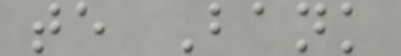te Bank
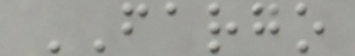FARGO
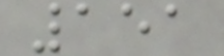151
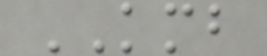KMB
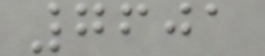7601
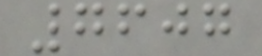7607
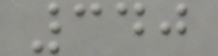340
